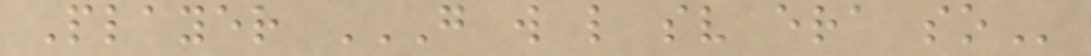Player G W L SV ERA SO
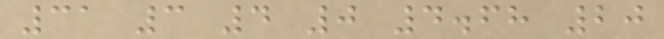31 3 4 0 4.68 20
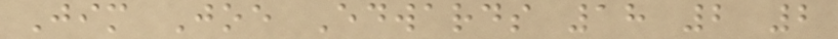Jim Joe Edwards 18 2 2
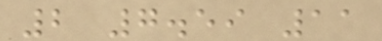2 7.59 11
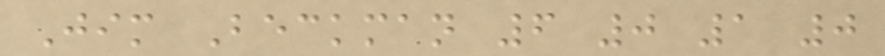Jim Beckman 6 0 1 0
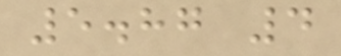5.87 4
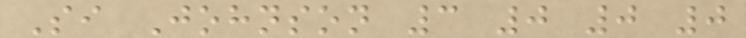Si Johnson 3 0 0 0
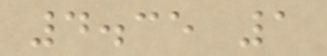4.35 1
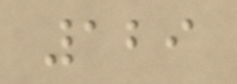129
